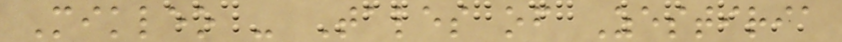Mikleo - Tales of Zestiria
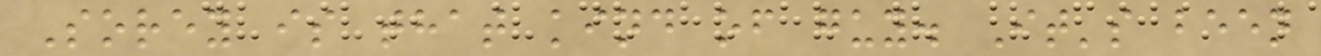Sorey is that kind of guy. It's been
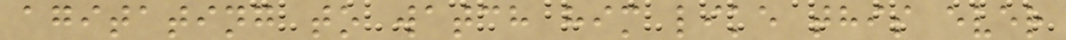agitating to watch him like this ever
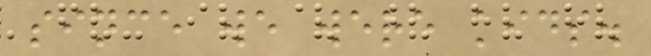since we were kids.
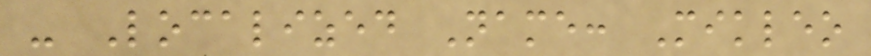- Localized Name: Mikleo
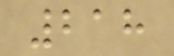218
